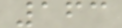163
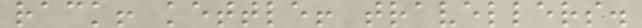rack! kettle! travellers.
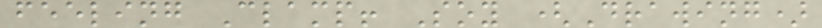feeling Clamp! Soy (Drawing)
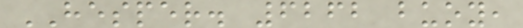HESPER. 6262 buoy,
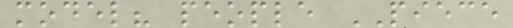model? people PIECE
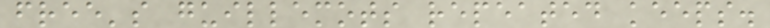free's guillemots repeated keeps.
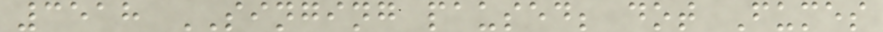3518 SINGING paused; dot Fumes
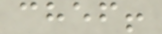chef!
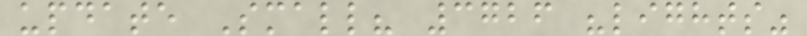update Small? 3726 "lights"
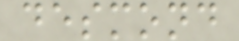desmond
